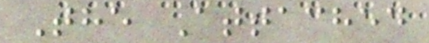The Attached
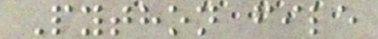Python file
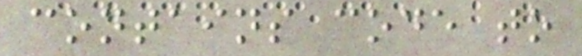contains code to
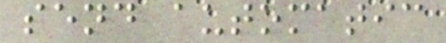send automatic
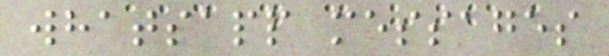whatsapp messages
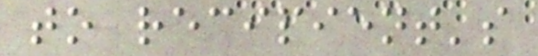to recipient's
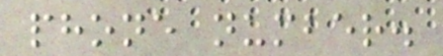phone number.
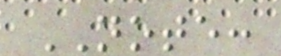NOTE:
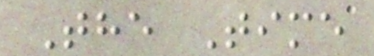The Time
